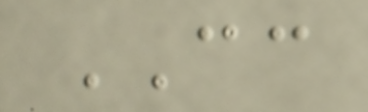CC
